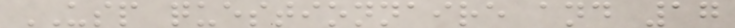USP questionnaire and 17
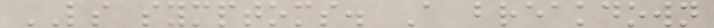LS symptoms. A breakdown
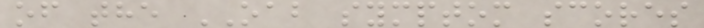of the OAB symptom scores
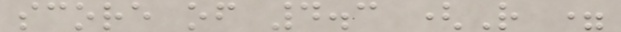score of 4.3 (R =
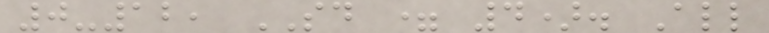0-12, SD = 4). All
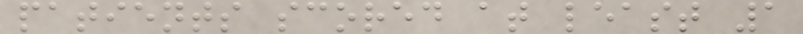patients scored at least 1
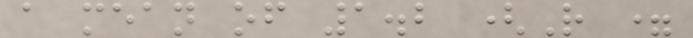a mean of 1.2 (R =
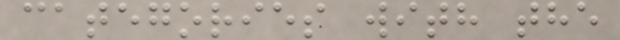categories with the
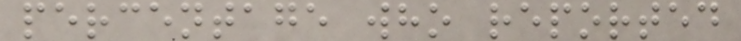percentage who reported
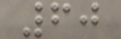60
